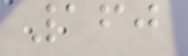160
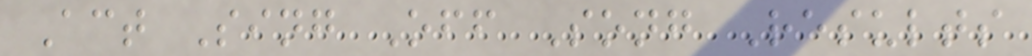Act Sing Off Song Results
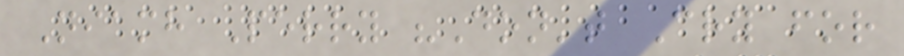Niamh Perry "Don't Cry for
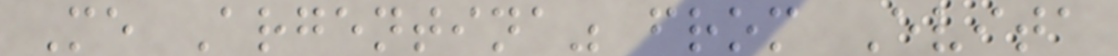Me Argentina" from Evita
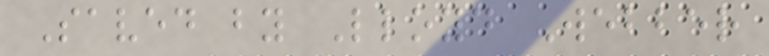Saved by Lloyd Webber
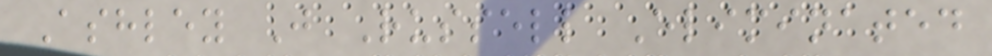Ashley J Russell Eliminated
